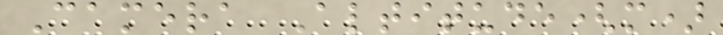Camera Altitude(m)
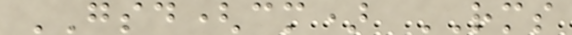GSD(cm) RMS
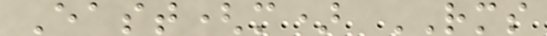East(m) RMS
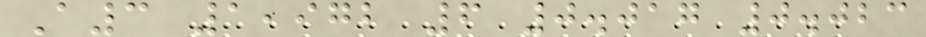A3 1,972 6 0.017 0.023
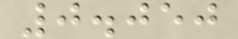0.050
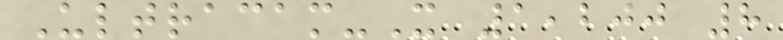Ultracam-X 1,200 8
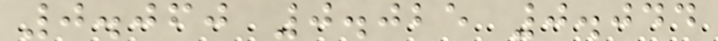0.060 0.025 0.044
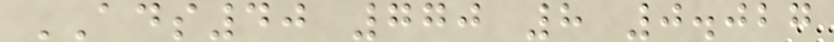ADS40 770 8 0.027
